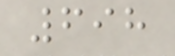698
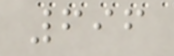696
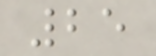25
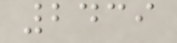2439
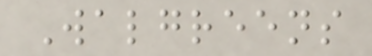Walgreens
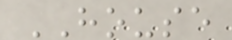HOUSE
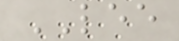LEE
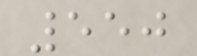550
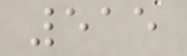515
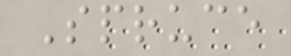Spruce
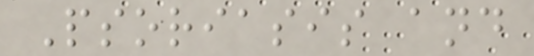Psoriasis and
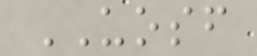UOSF
